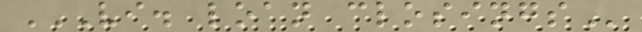VI. LOAN CLOSINGS
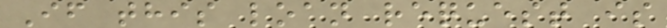If this loan request is
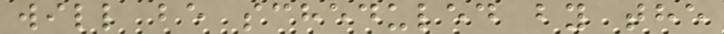will be scheduled by the
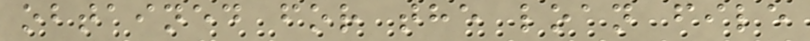obtained for the loan file
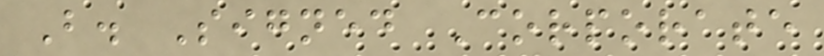B. Signed Corporate
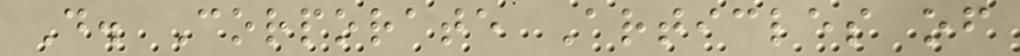D. Corporate Articles of
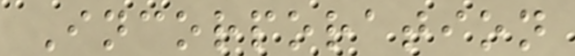Incorporation
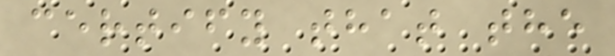certify that the
